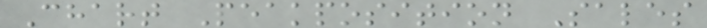Chart Peakposition Sales
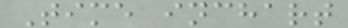Time inchart
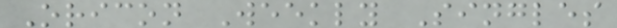Oricon Weekly Singles
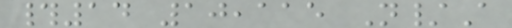#14 10,115 N/A
